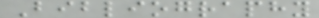Bibliography
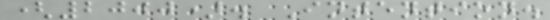(2000). Intention.
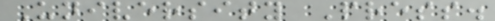University Press.
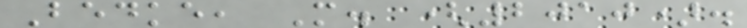Bedke, M. (2010).
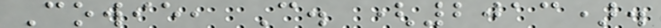Cowie, C. (2013).
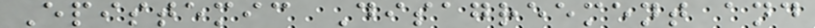Epistemic Disagreement and
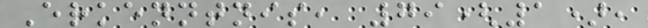Erkenntnis, 79(1),
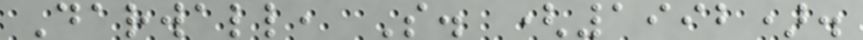Darwall, S. (1992).
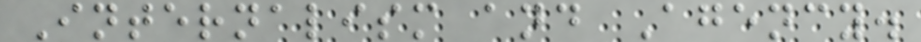Internalism and Agency.
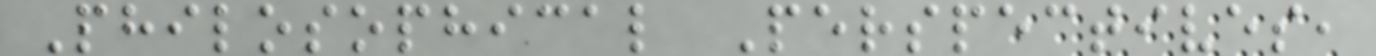Philosophical Perspectives,
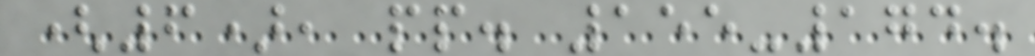(6), pp. 155-174.
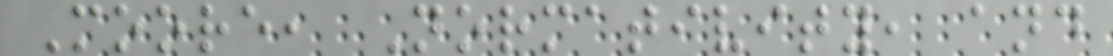Moore, Normativity, and
